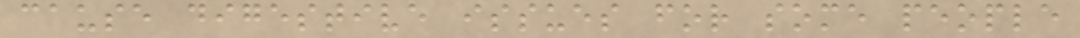cause digestive issues for some people
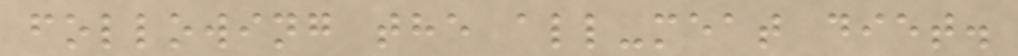following the all-meat diet.
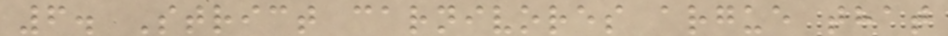6. Strict carnivores argue that
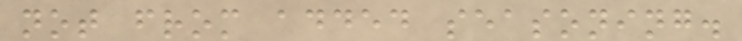not from added seasoning.
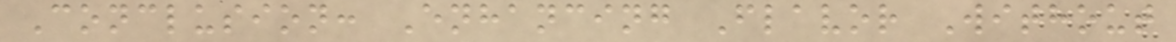Conclusion: Enhancing Flavor Without
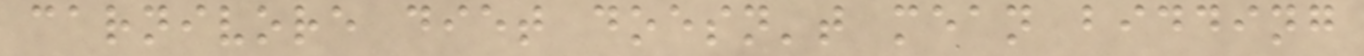carnivore diet doesn't mean bidding
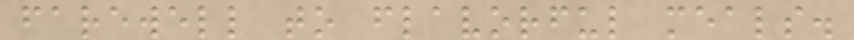farewell to flavorful meals.
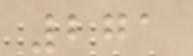271
